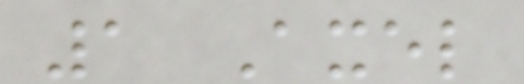1 Axel
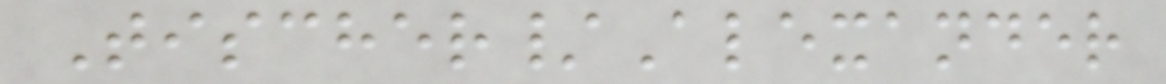Tischer/Alexander
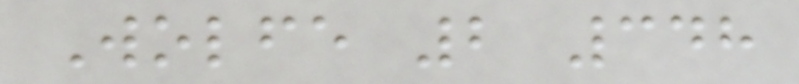Wolfe 2 348
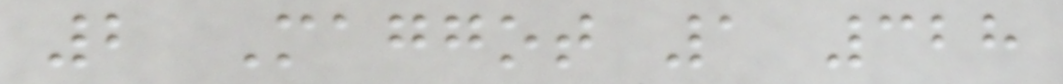2 Maggot 1 328
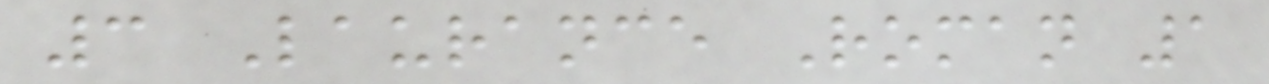3 Laurance Roman 1
